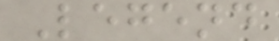Legend
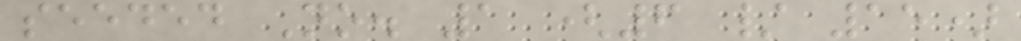seeded No. 1 (6 / 15)
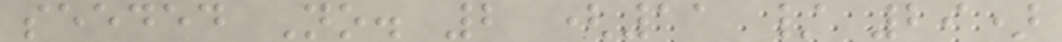seeded No. 2 (11 / 29)
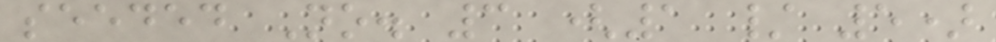seeded No. 3 (1 / 5)
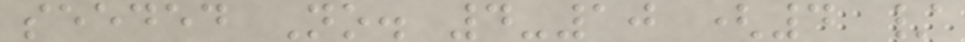seeded No. 4-10 (4 /
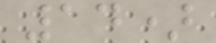14)
